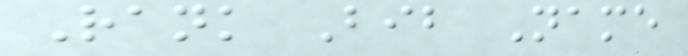Rank Bib Name
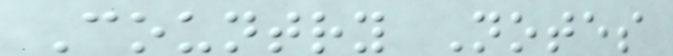Country Notes
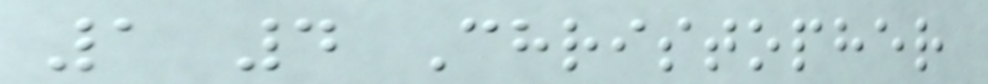1 4 Christopher
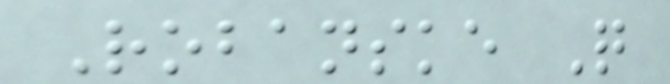Robanske Q
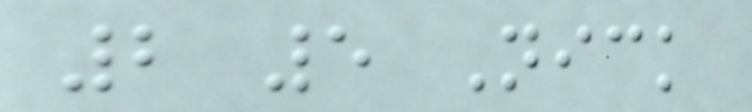2 5 Nick
